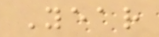Year
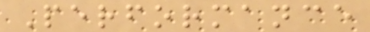Performance
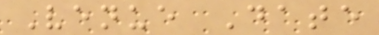Venue Date
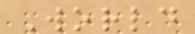World
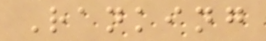Ranking
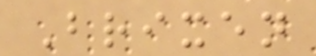Brixen
